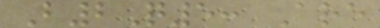B2Q5: Are
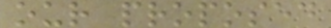our proposed
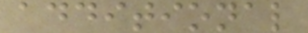additional
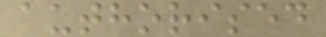authorised
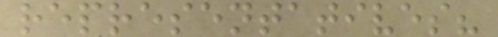representatives?
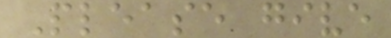Please give
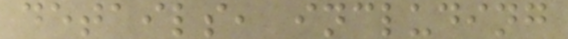details, including
